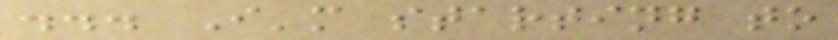... I'm starting to
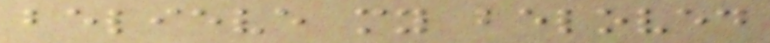believe my beloved
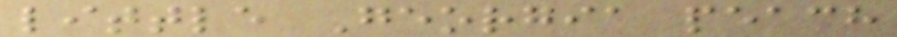little Georgia peach
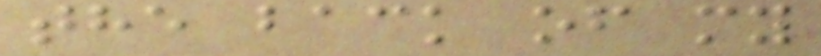the back of my
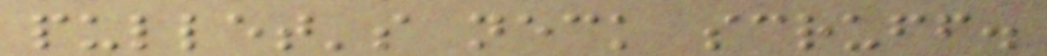pullet's neck scruff.
